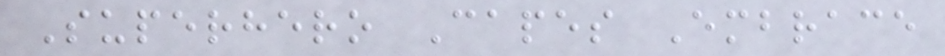Superhero Capes Embrace
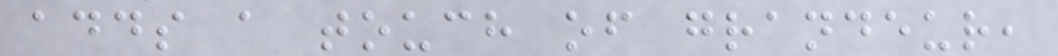adds a touch of grandeur,
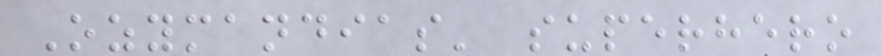Ozymandias' superhero
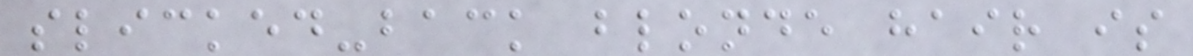slicked-back blonde hair is
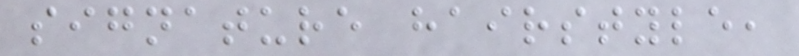signature hairstyle,
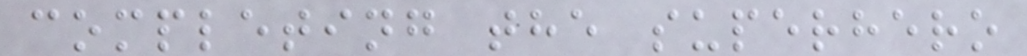completing the superhero
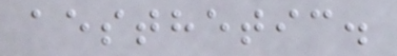aesthetic.
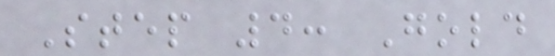Step 4: Gold
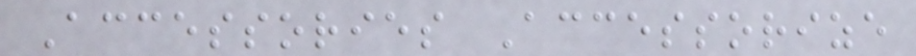Accessories Accessorize
